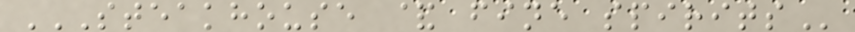STEAKHOUSE & FINE SPIRITS
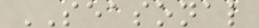SEASONAL
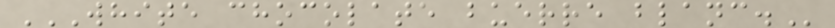WHITE CHOCOLATE BUERRE BLANC.
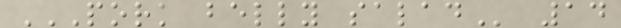PORK BELLY SALAD 14
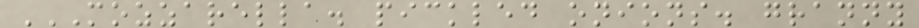MOZZARELLA. PICKLED ONIONS. GRANNY
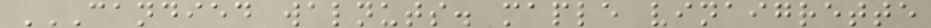CANDIED WALNUTS. MAPLE VINAIGRETTE
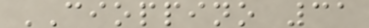CIOPPINO 31
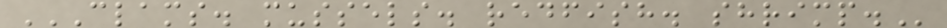CLAMS. MUSSELS. REDFISH. SHRIMP.
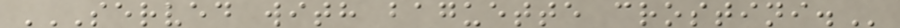SERVED WITH BAGUETTE CROSTINI.
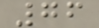76
